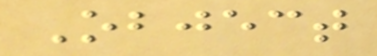Object
